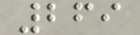269
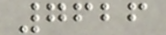7626
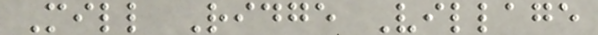Mill Ridge Village
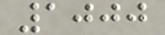1000
